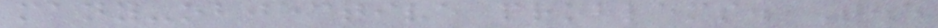many-objective problems. The
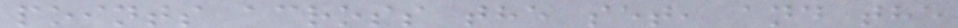points across the set, and the
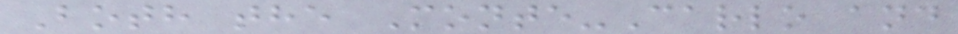Both the Monte-Carlo and
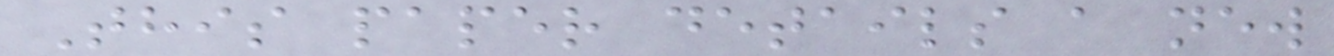This paper details a new
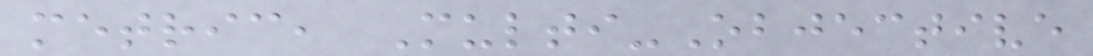metric, Multi-Objective
